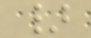}
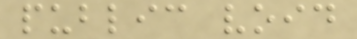public void
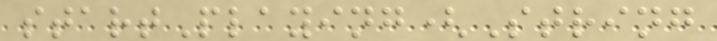startPlaying(String
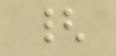{
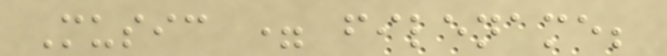Music = filename;
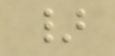}
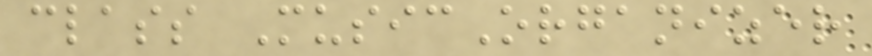class MusicOrganizer
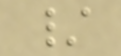/
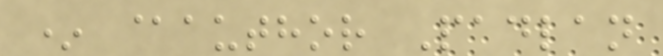* @author Padlan
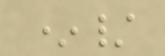*/
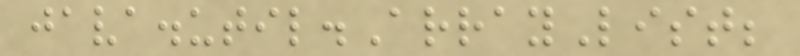java.util.ArrayList;
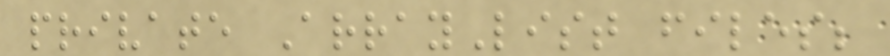private ArrayList files;
